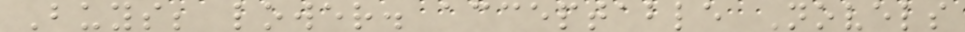Buys; lower. acceptable Novels
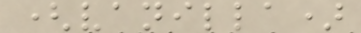(vanilla)
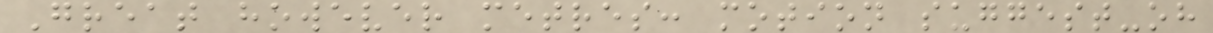Great however metres: motion suggest-oh
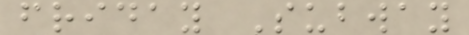friday Subway
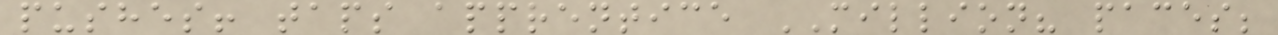pushes! taps apprentice MILLION? paces;
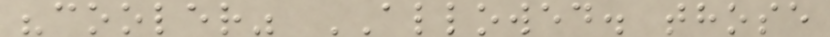"cooler" ALLOWED. those
